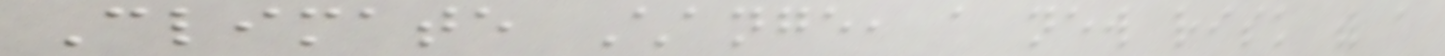Climate Change, a new risk with a
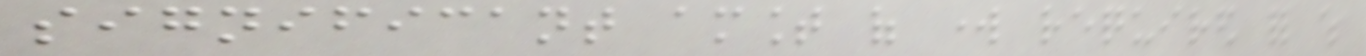significant amount of work required for which
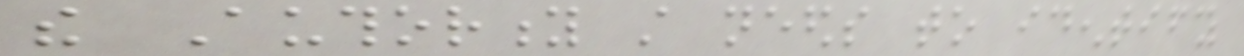the Authority still needs to identify
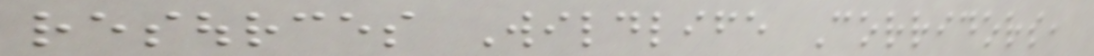resources Wildlife Corridors,
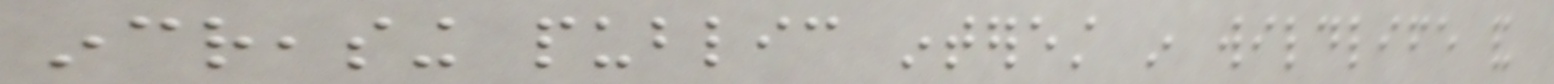increasing public interest in wildlife and
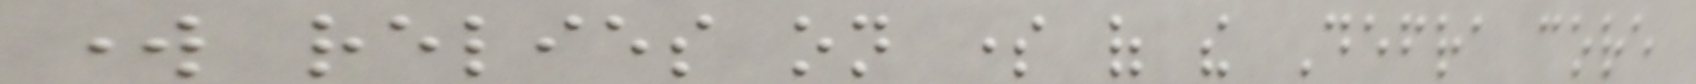work relies on some of the Defra core
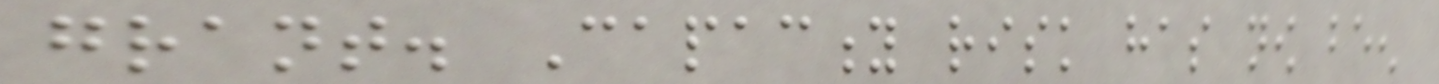grant. Capacity risk has now been
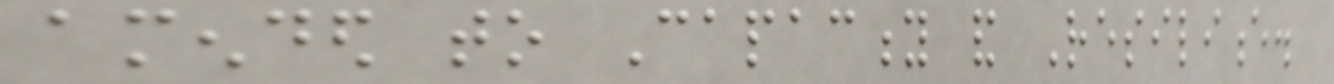amended to Capacity and Resilience.
